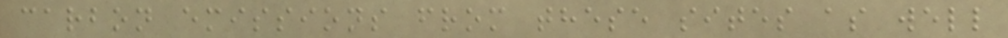carbon emissions from these sites as well
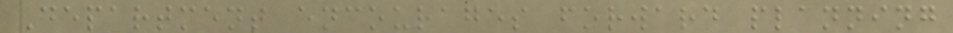Department encourages forward planning
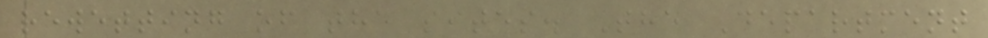rewetting of the sites. The Department
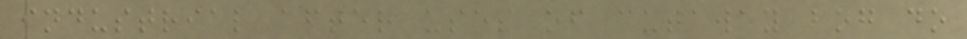industrial after uses of cutaway bog do
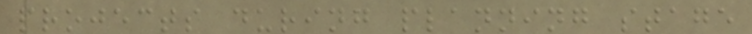projects during planning stage
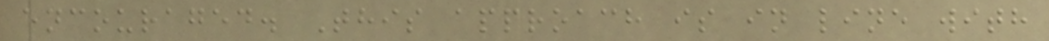encouraged. This approach is in line with
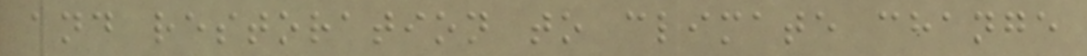and restoration to climate change
